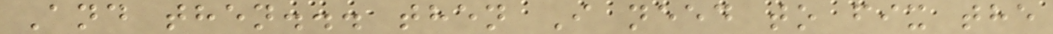And then... then I need to fix the
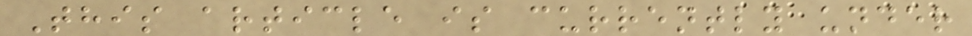This article is currently under
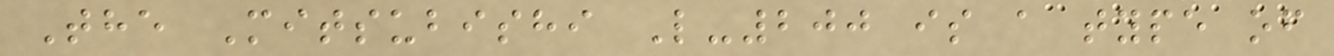The Mitsubishi L-200 is a type of
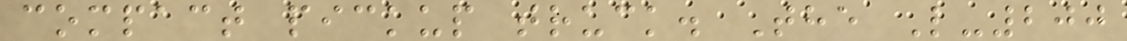compact pickup truck. The L-200
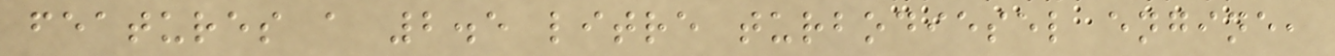features a 2.5 litre turbodiesel engine,
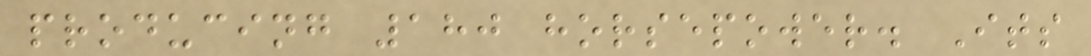producing 180 horsepower. Its
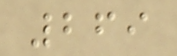269
